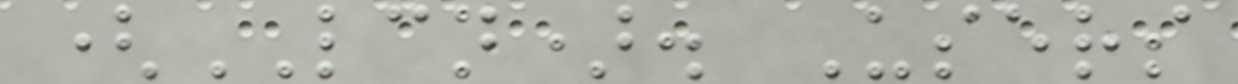(LCN). Users
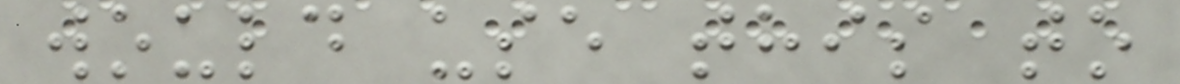would use this to
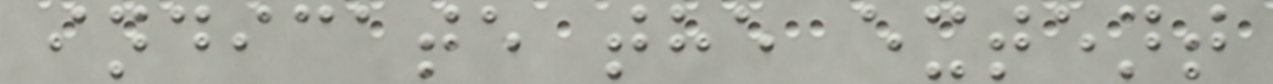indicate the extent
